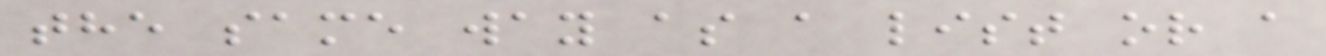the same way as a list or a
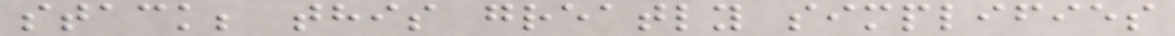stack; this greatly simplifies
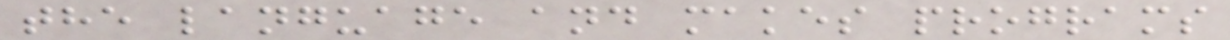the language and makes programs
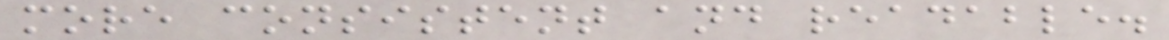more consistent and readable.
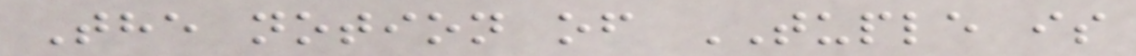The notion of TUPLE is
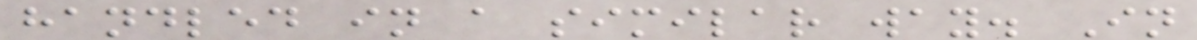handled in a similar way. In
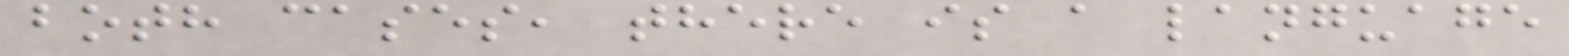both cases, there is a language
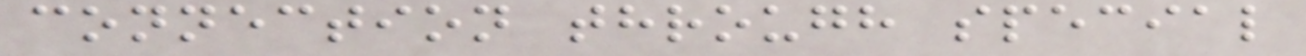connection through special
